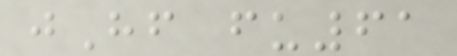jHf fu61
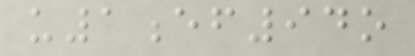u1ef94o
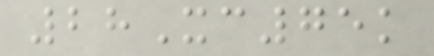28Xc75k
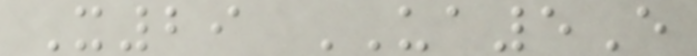X29 UA5E
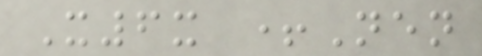X6x +Nen
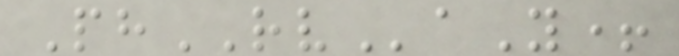PhRVaY+
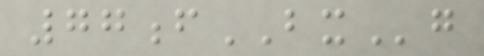77fBXg
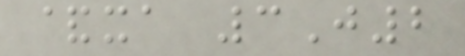&xa 3J2
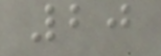20
